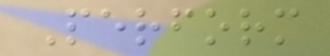Perform
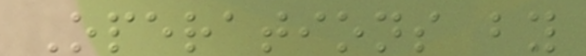Operations by
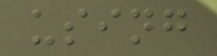using
